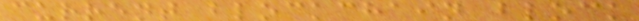current blockchain block
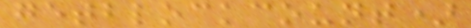getblockcount)
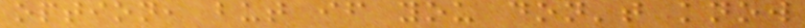option, but if you don't know
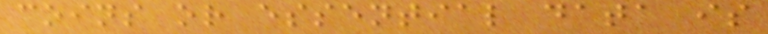coins or essential data is
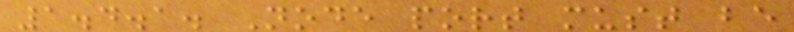1.4.1. Node port must be
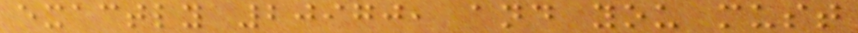exactly 20970, and you must
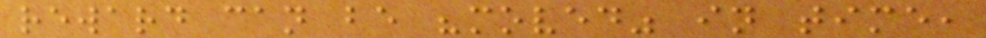reward can be "moved" in time,
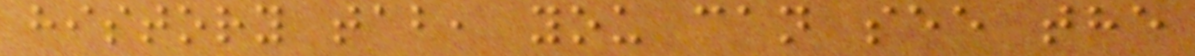history tab, you can see the
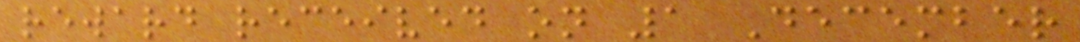reward received on 1 December
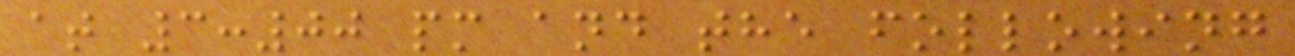at 3:00 pm and the following
